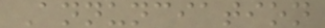Annunciation
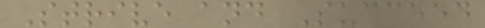Strive and Succeed
